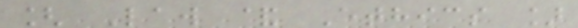[ Law & Ethics ]
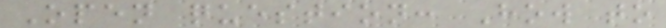Open question: How to
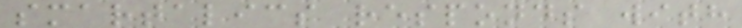smartalics responds with
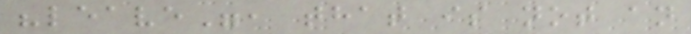"leave", that is not an
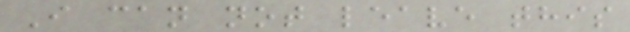I can not leave this
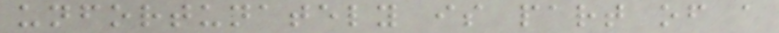unfortunately is part of a
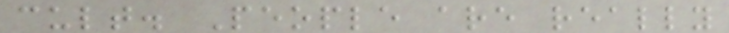cult. People are really
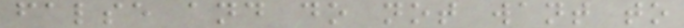false and do not want to
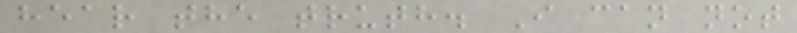hear the truth. I can not
